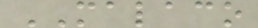MALACO
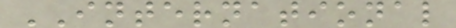INTERNATIONAL
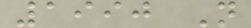1990 N
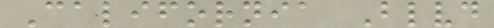California Blvd
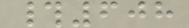#608
